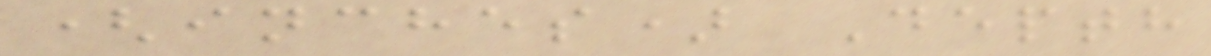(inches) Depth
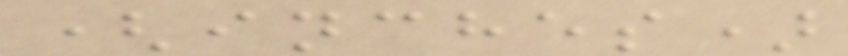(inches)
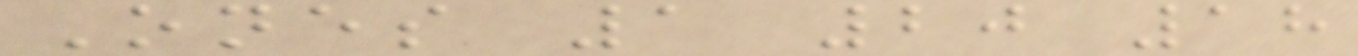Ones 1 20 18
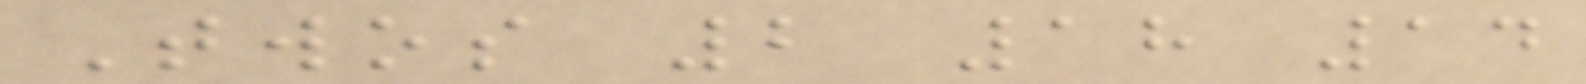Twos 2 18 14
